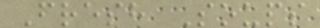Fresh Soups
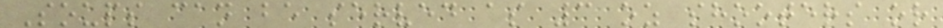Soups can be served as 3 oz shooters or
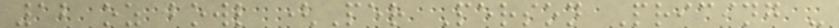12 oz bowl (Per Person Pricing -
